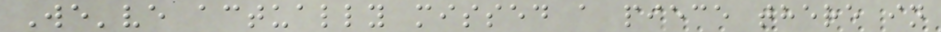We've actually missed a piece there in
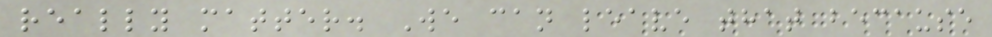really matter. We can leave that because
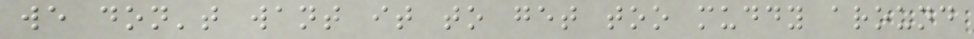we don't want it to get too muddy around
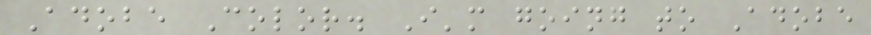Adobe Color. I'm going to Adobe
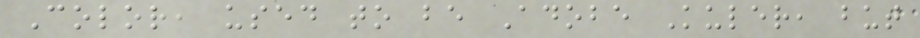Color, used to be Adobe Kuler, but
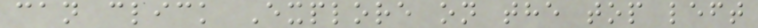can click Explore on the top left
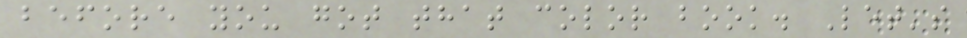before you got that color book. Let's
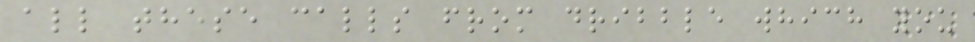all these calls from dribble which you
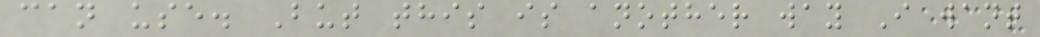can use. But this is another way I want
